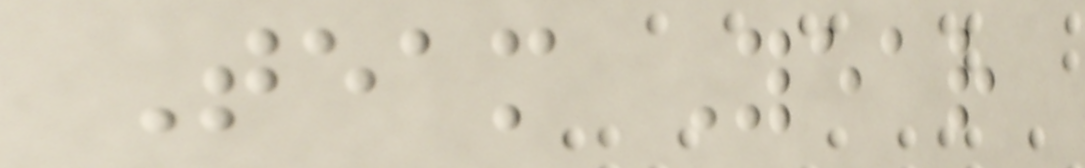Team Year
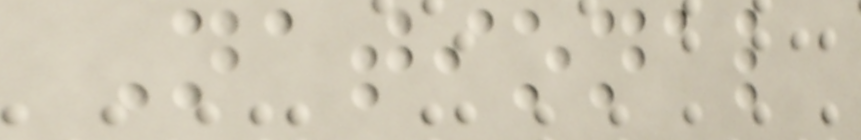National
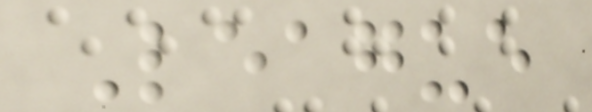League
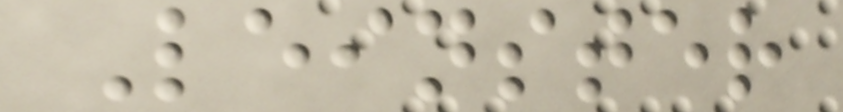Leinster
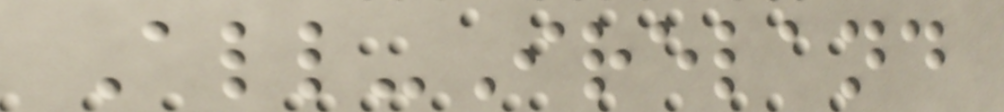All-Ireland
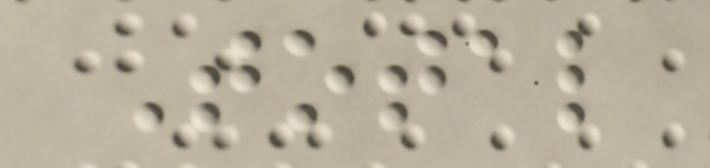Total
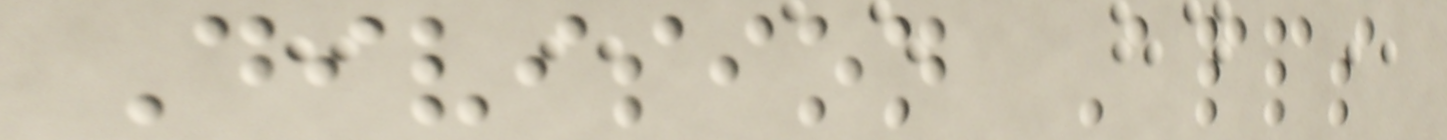Division Apps
